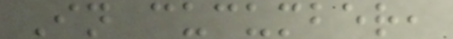In cucumber,
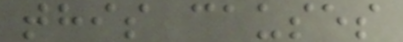this causes
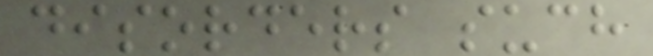disorders such
